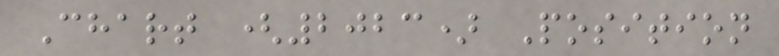Chart (2023) Position
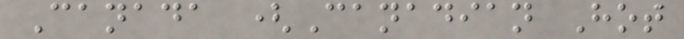Canada (Canadian Hot
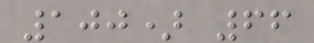100) 66
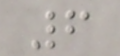6
